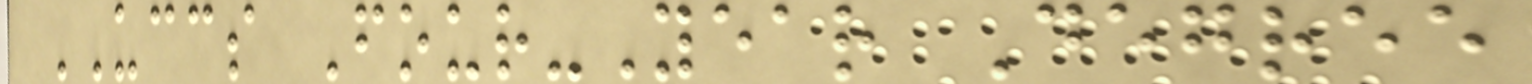UCCS Four-Year Degree
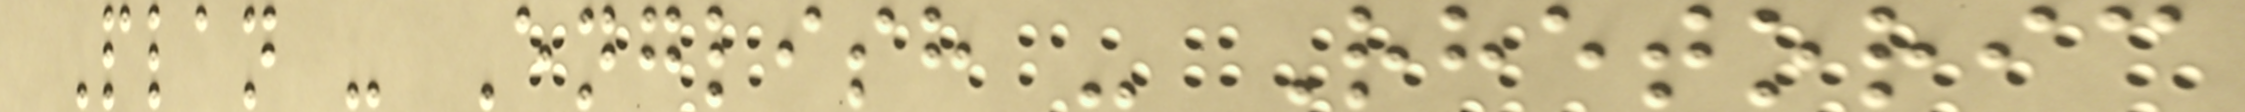Plan - English - Rhetoric
